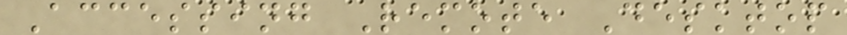Accessing Remote Desktop
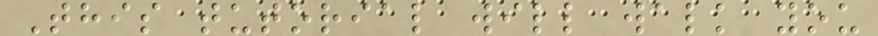This tutorial will walk you
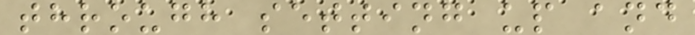through setting up and
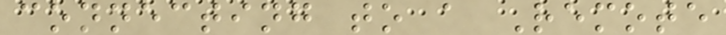connecting to a Remote
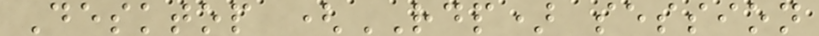Desktop (RDP) session
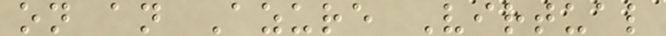on an Azure Virtual
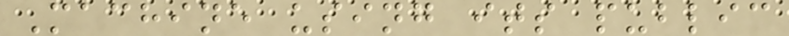Machine using its public
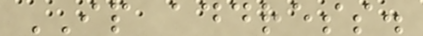IP address.
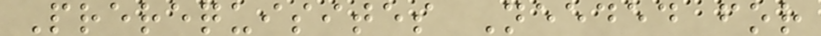Prerequisites Needed for
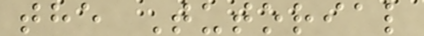the Tutorial
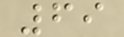69
